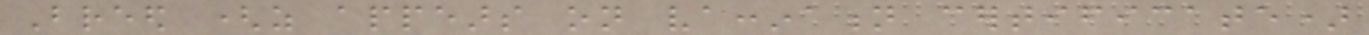Breed (as appears on vaccination certificate)
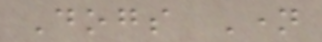Dogs Name
